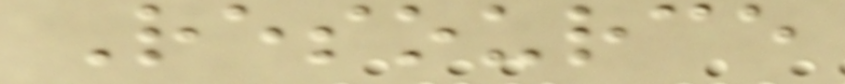Resource
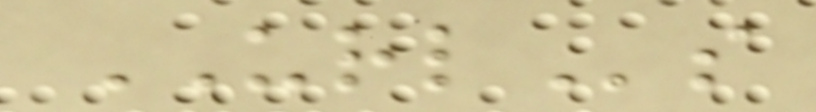URLs
